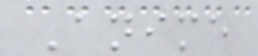Anime
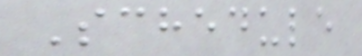Schedule
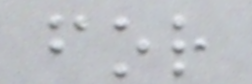for
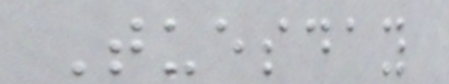Tuesday
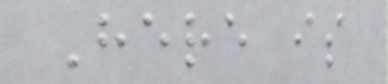Here is
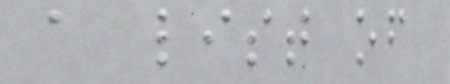a list of
